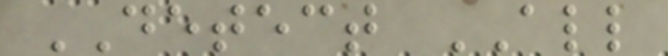DETECT ALL
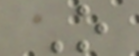O
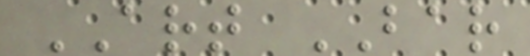ART BAR
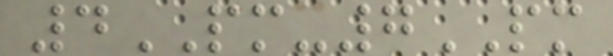4PM-7PM
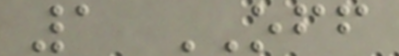1 OFF
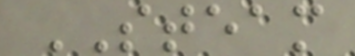STEAM
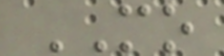MO
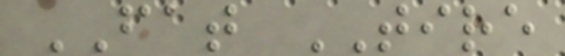FAT TIRE
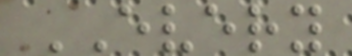EVERY
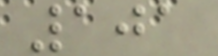101
